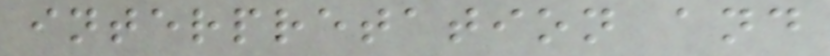interpretation and
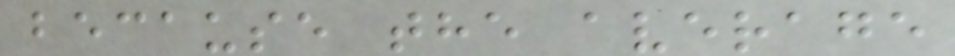because the average
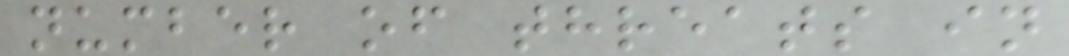number of threats in
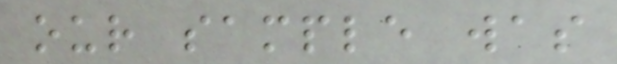our sample was
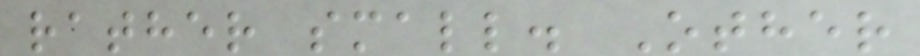rather small. Other
